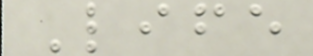Life
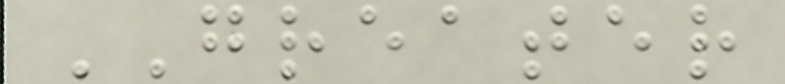GREATER
